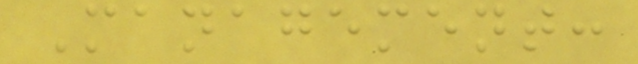Management:
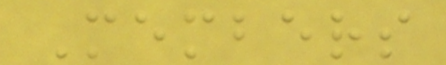Members
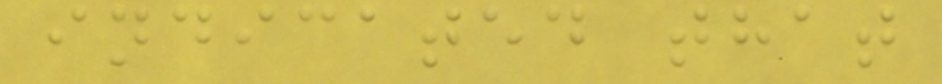indicated that
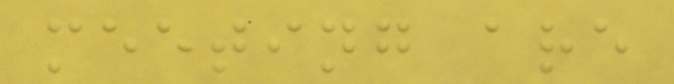meeting are
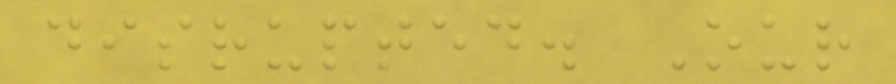disrupted. Our
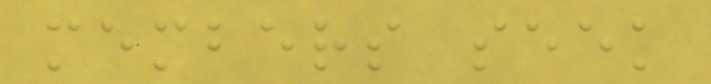members seek
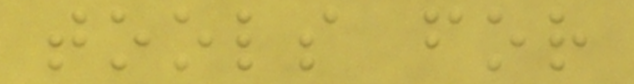tools for
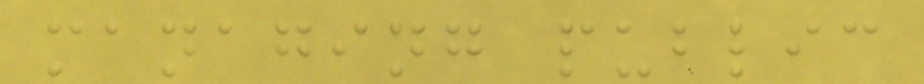managing public
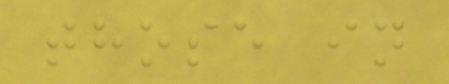those in
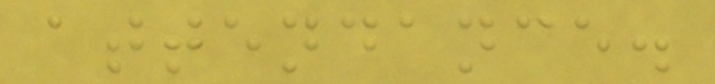attendance.
